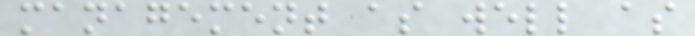management as well as
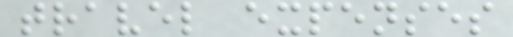travel expenses
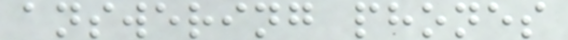answering phones
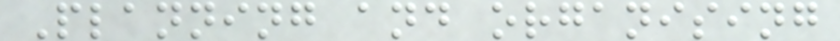Planning and organising
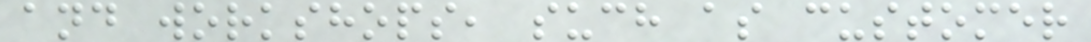and workshops, such as customer
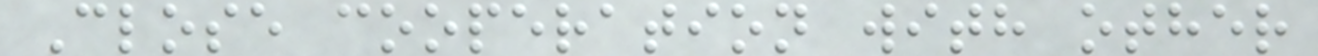Close cooperation with other
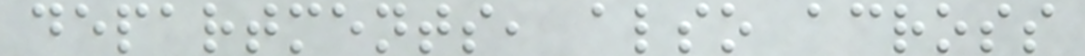departments, also across
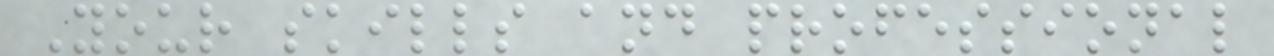Your skills and professional
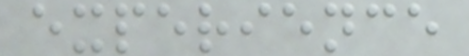experience
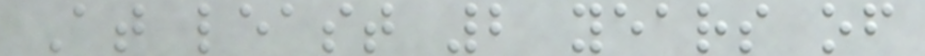At least 2 years of
